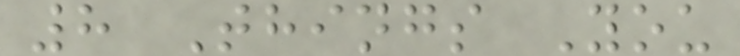8 Things You
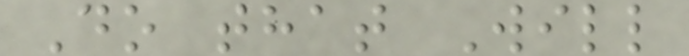Do that Will
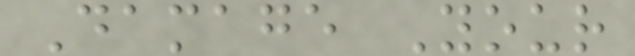Damage Your
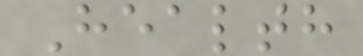Health
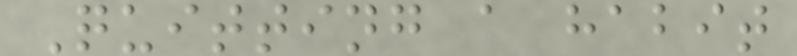Quitting a habit
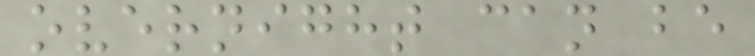overnight can be
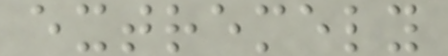extremely
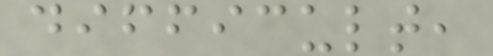difficult,
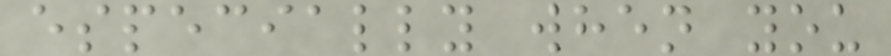especially when you
